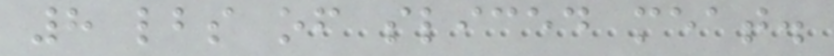8 lbs of sliced meat.
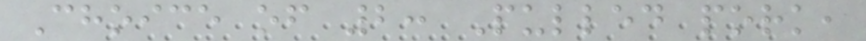Choice of 2: Pulled pork,
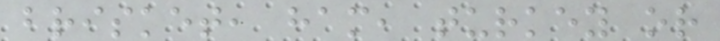brisket, ham, turkey or
